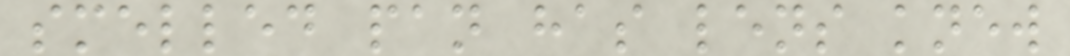smelled pan has lens knew
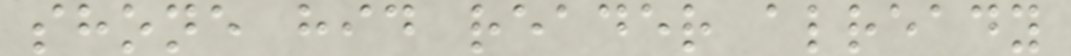shone hid reader already
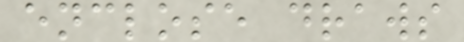enclose draws
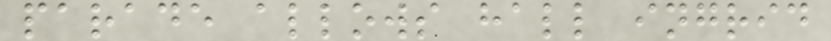parade allows hall ingrid
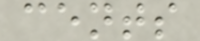cents
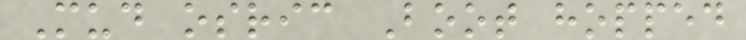Mud osric Boot hopped
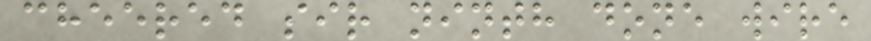cheered sir ninth done wire
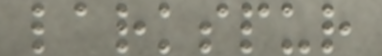larkspur
